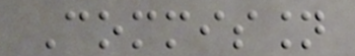Commission
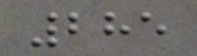285
